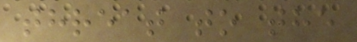threat to the
